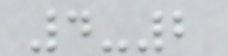4-2
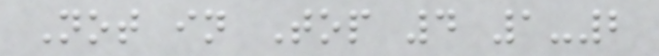Not in Top 4 1-2
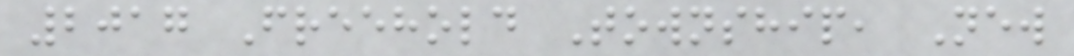2017 Freehold Township, New
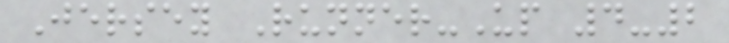Jersey Runner-Up 4-2
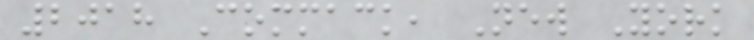2018 Commack, New York
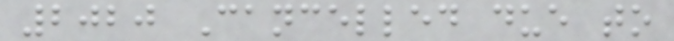2020 Cancelled due to
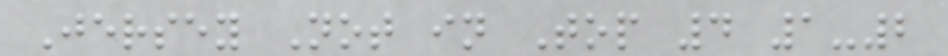Jersey Not in Top 4 1-2
